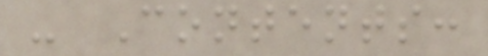- Contents:
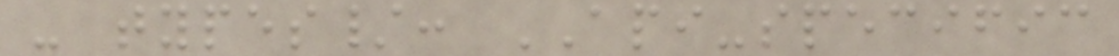- types/: API-specific
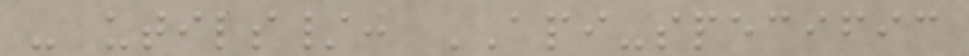- utils/: API-specific
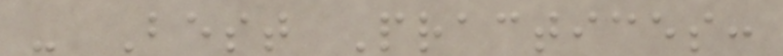- Best Practices:
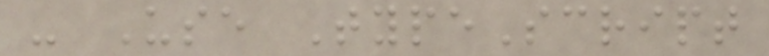- Use TypeScript
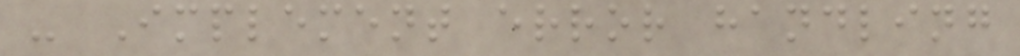- Implement error handling
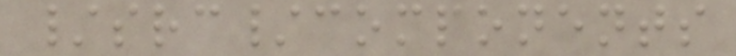/src/components
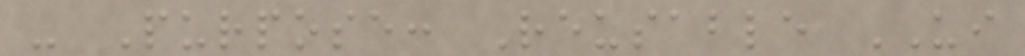- Purpose: Reusable UI
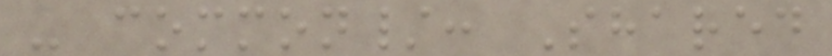- common/: Shared
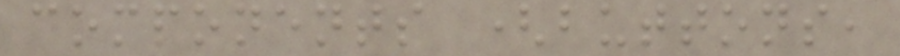components (buttons,
